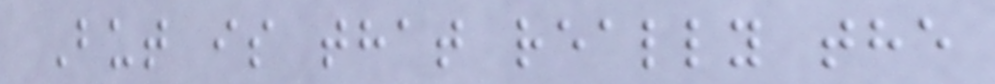But is that really the
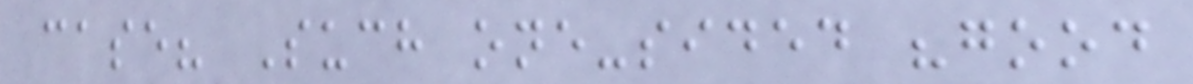case? Such one-sided "good
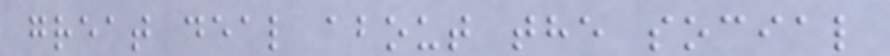great deal about the social
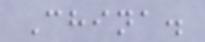China.
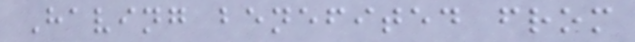Having benefited from
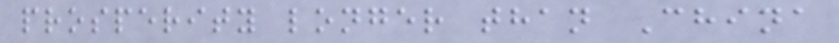prosperity longer than China
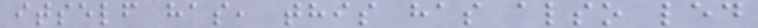itself has, this has also led
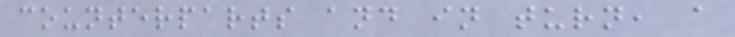counterparts and in turn, a
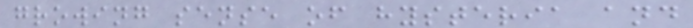growing sense of hysteria and
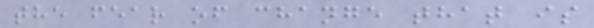the fear of change that is
